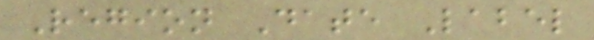Region Date Label
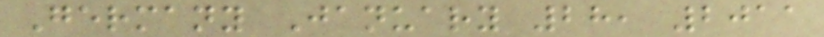Germany January 28, 2011
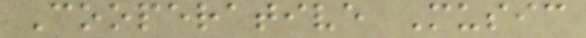Cooperative Music
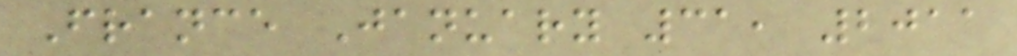France January 31, 2011
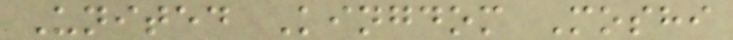United Kingdom Moshi
